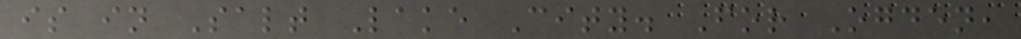is in Salt Lake City. For Ogden,
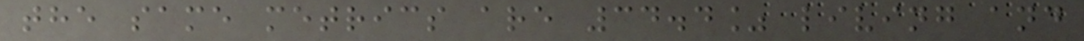the same metrics are 34.4% living and
